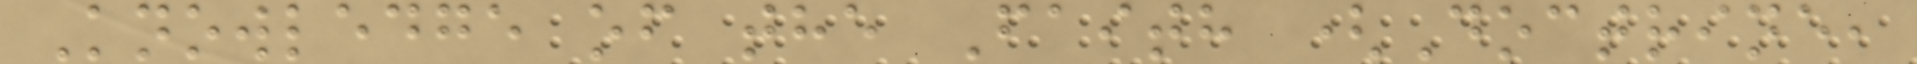Knowledge of the Faith (Doctrine,
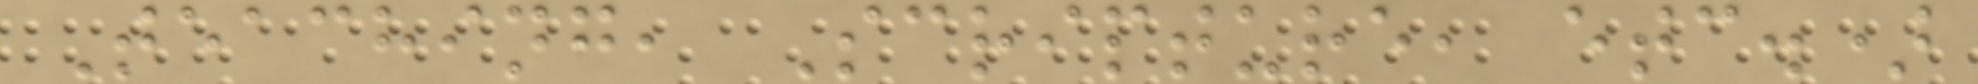Teaching, Scripture, etc.)
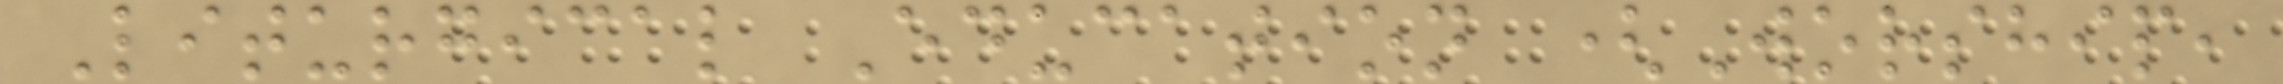Liturgical Education (Worship,
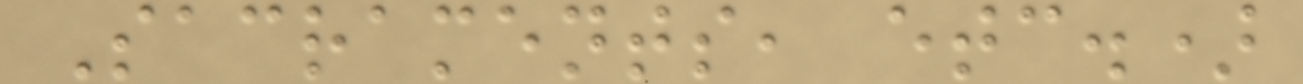Sacraments, etc.)
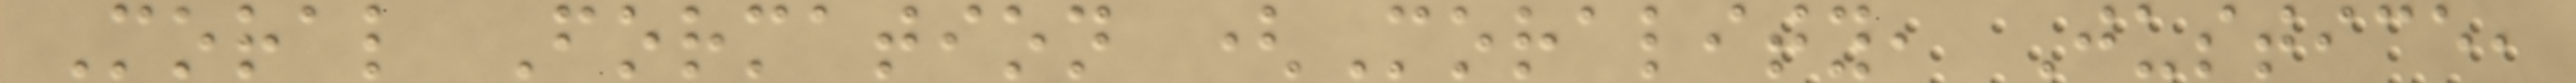Moral Formation (Morality, Justice,
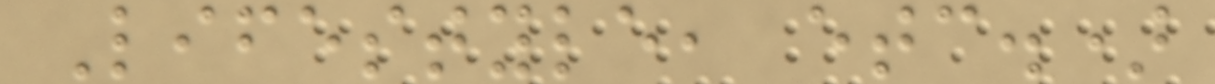Lifestyle, etc.)
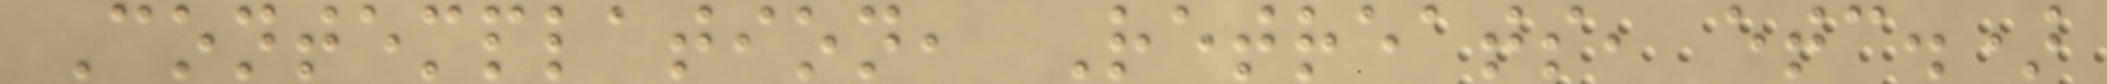Contemplation, Retreats, etc.)
